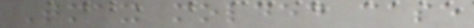Tmax molded case
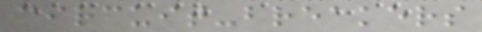circuit-breakers
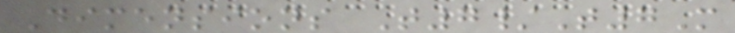Dimensions T7/T7M
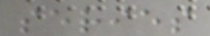series
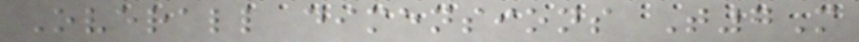Overall dimensions T7M
